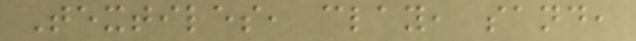Textiles, clay, sand,
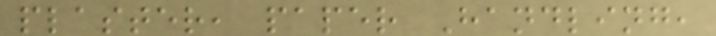plaster, paper Handling,
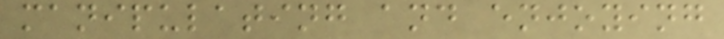manipulating and enjoying
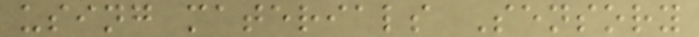using materials Sensory
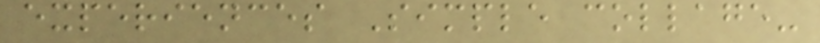experiences Simple collage-
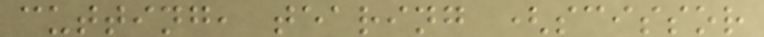cutting, tearing (scissor
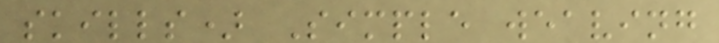skills) Simple weaving
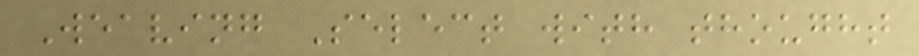Weaving Select with thought
